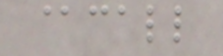@call
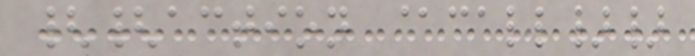{{action @call}}
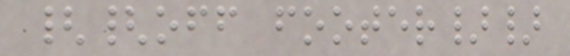{{off footer}}
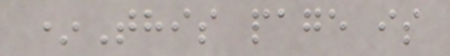*This page is
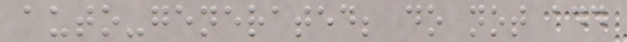auto-generated; do not add
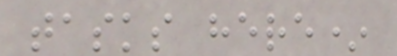tasks here*
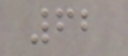62
